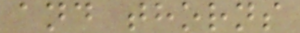and thorns
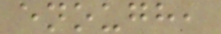enough,
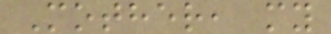Mother, my
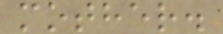mother.
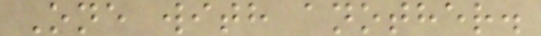One with another.
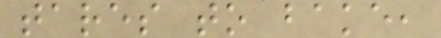tares to bake,
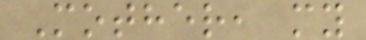Mother, my
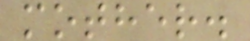mother.
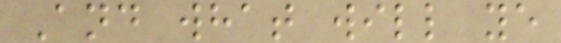And what will ye
